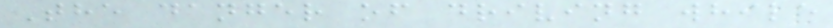The danger of driving while
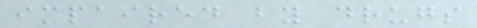impaired by drugs
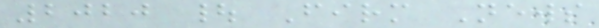2020 | Firm News
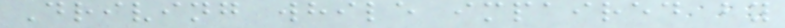Driving while impaired by
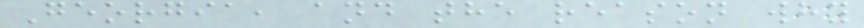Georgia, and the reason why
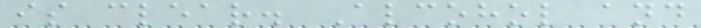is clear. Alcohol and
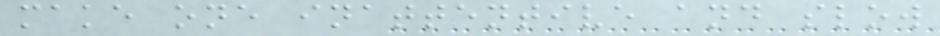make one inattentive and slow
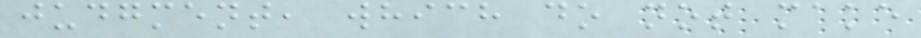judgment, which do not make
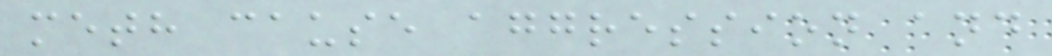meth cause aggression and
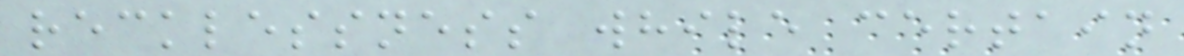recklessness while certain
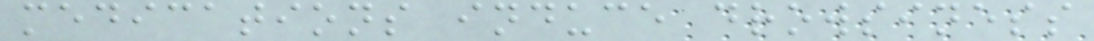medications induce drowsiness
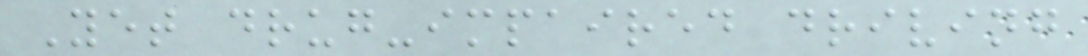Yet drug-impaired driving
